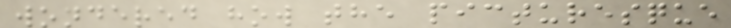wondered how the picturesque
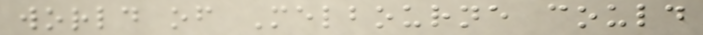world of Melbourne could
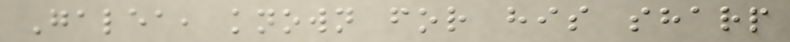Galea, known for his sharp
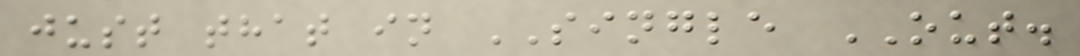just that in SINGLE OUT.
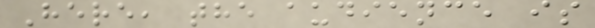Here, the audience is
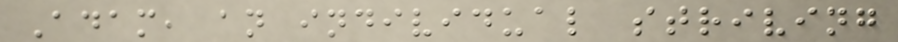Adam, an individual striving
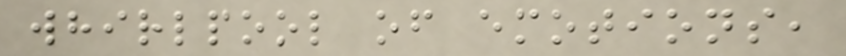whirlpool of emotions,
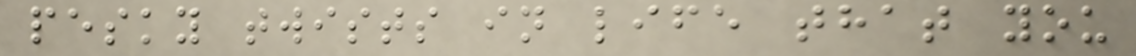pesky twists in life that you
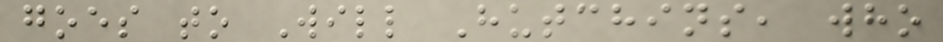goes to Will Hutchins, who
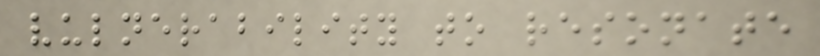vulnerability to resonate
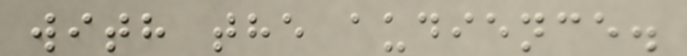with the audience.
